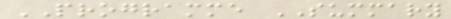PROGRAMME SUMMARY
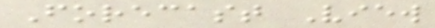Forecast View
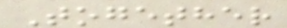Together
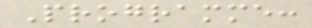Programme:
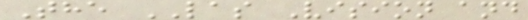The LAS Vision and
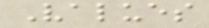Values
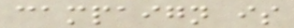campaign is
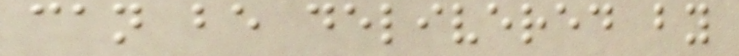can be delivered by
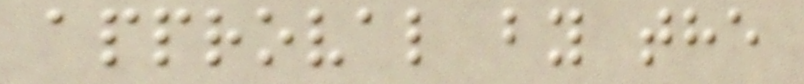approval by the
